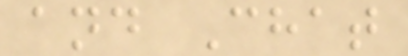and Chat
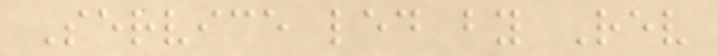Service led by Rev
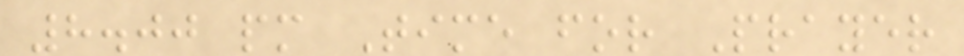8.00 pm Time for Prayer
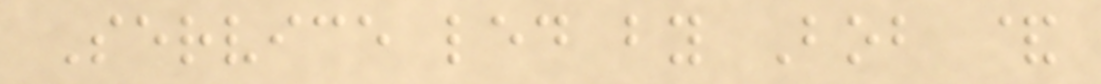Service led by Bob &
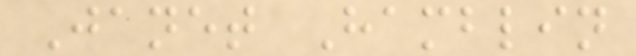Janet Hamblin
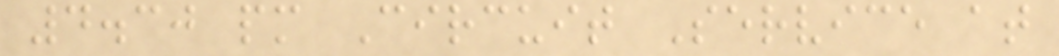4.30 pm Circuit Service at
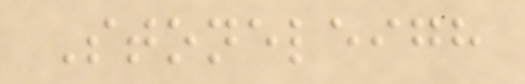Stoneleigh
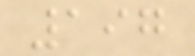197
